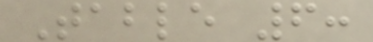Table 6:
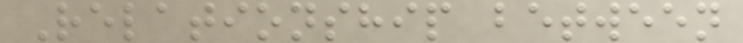Relationship between
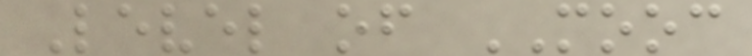Level of MOOC
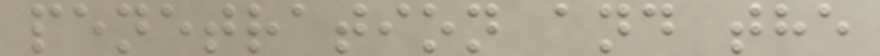penetration and the
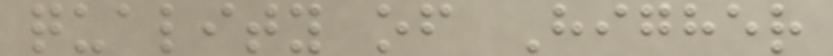quality of Higher
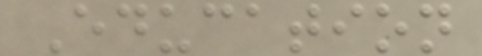Education
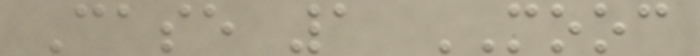Case 1 MOOC
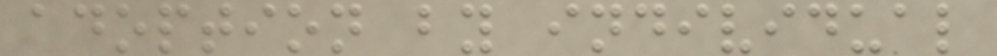adoption by individual
